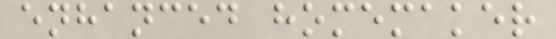enhanced homemaker
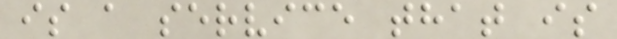is a service that is
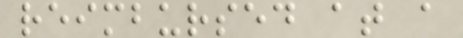reimbursed at a
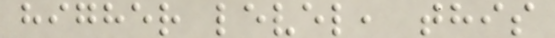higher level, this
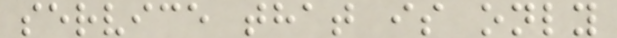service that is only
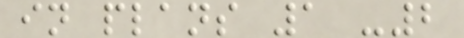in plans 1 -2
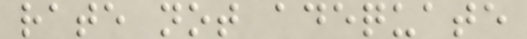rate not adequate
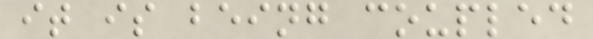it is being coupled
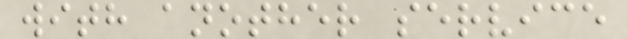with another service
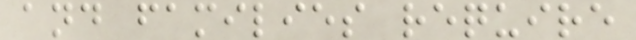and families require
